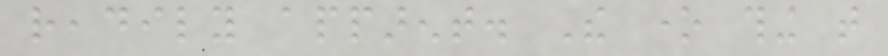readily apparent. The one thing that
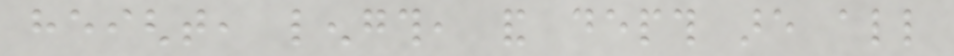height, length, and depth are all
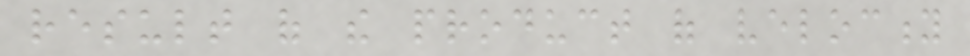result of the product of velocity
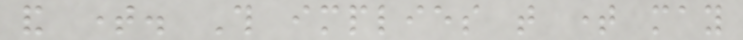and time. This implies that time may
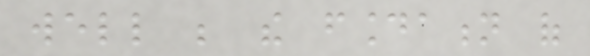well be the foundation of
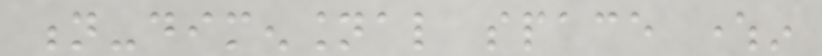n-dimensional space wherein
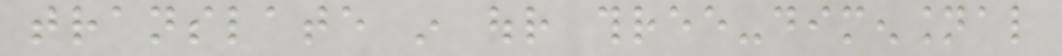translate in our three-dimensional
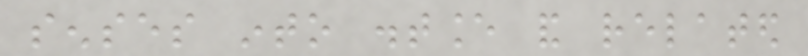senses into distance and related
